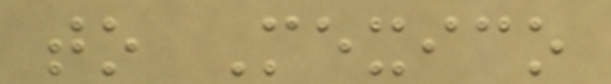to Mexico
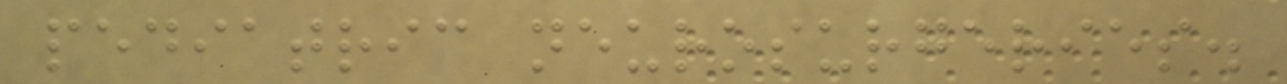pediatric neurosurgeries.
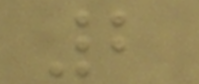2
